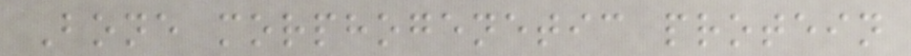Bone morphogenetic protein
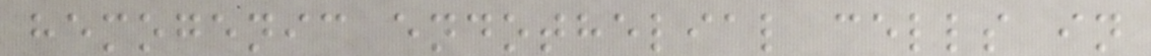hemogenic endothelial cells in
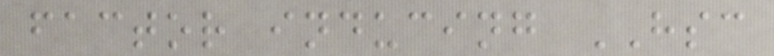factor inducing HSC
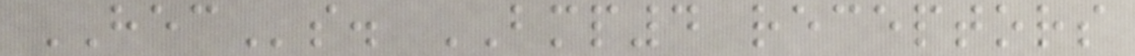HECs. BMP4 receptors
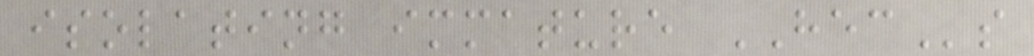isolating immature HECs
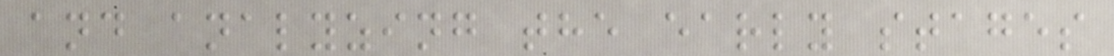and analyzing the early stages
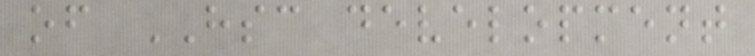of HSC development
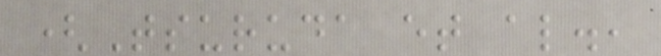(Tsuruda et al.,
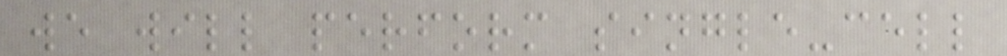we will perform single-cell
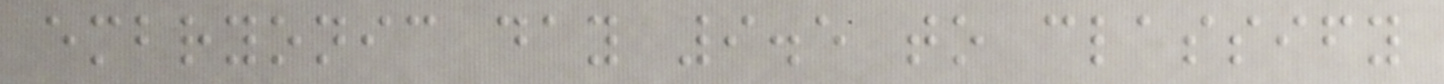embryonic day 9.5 to classify
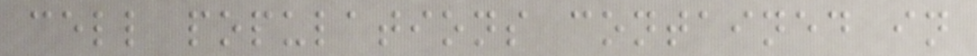cell populations contained in
